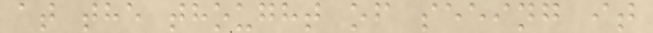at the thought of seeing it
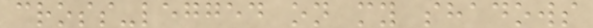cross-legged on my shadows
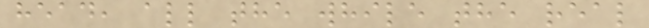head, all the while the real
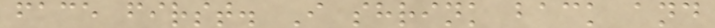face first. I shrink back and
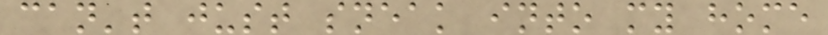can't just sneak into my home
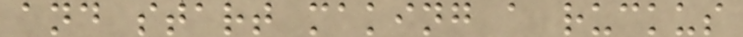and start making a ruckus
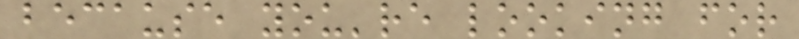because you're looking for
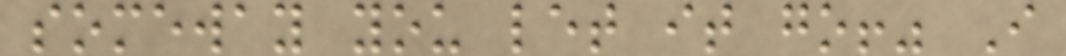someway you let it go!" I
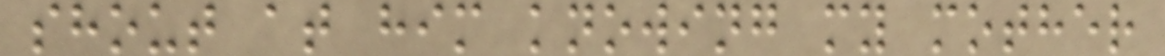shout at him knowing my mother
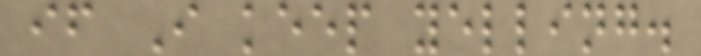if I keep yelling.
